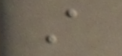A
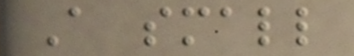A small
